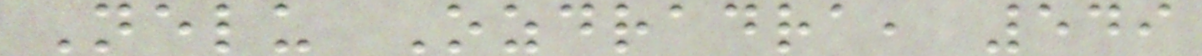Nelu Ozdradra, 549
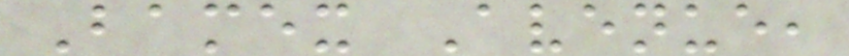Bamex Avenue,
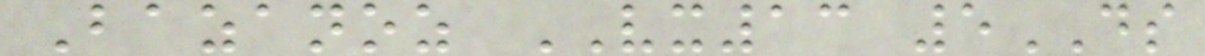Bazanoz VX13 5DS
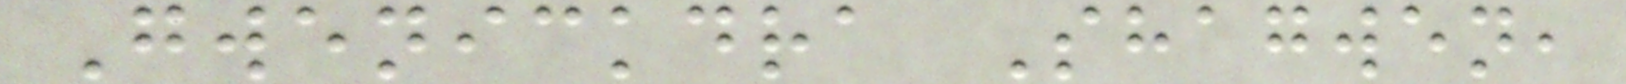Gwenickdra Shagwen,
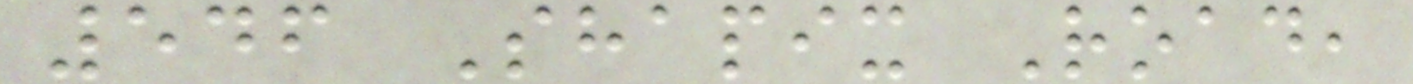546 Shapix Road,
